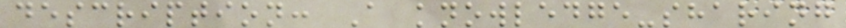description: A knowledge-sharing
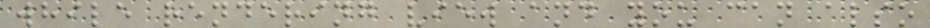while rendering view and you can also
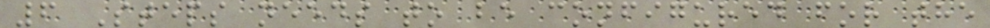6 Steps needs to be configured for the
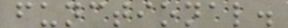functional.
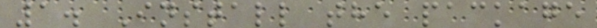1. Install the package
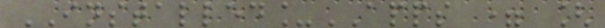INSTALLED_APPS = [
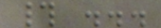# ...
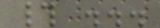# ...
